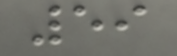59
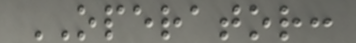OPERATOR:
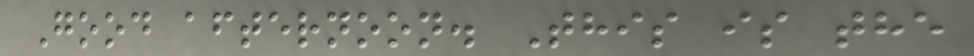Good afternoon. This is the
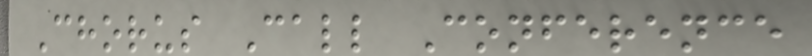Chorus Call Conference
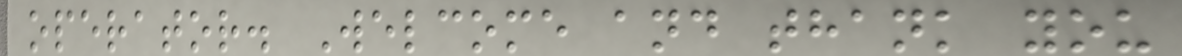operator. Welcome and thank you
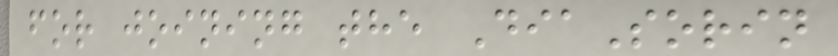for joining the DiaSorin
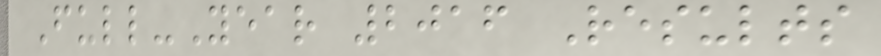Full-Year 2016 Results
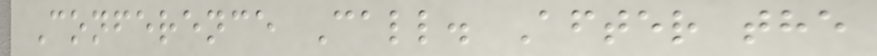Conference Call. After the
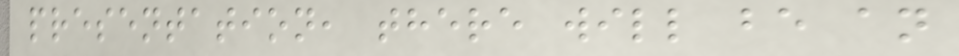presentation, there will be an
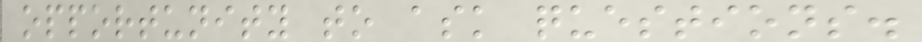opportunity to ask questions.
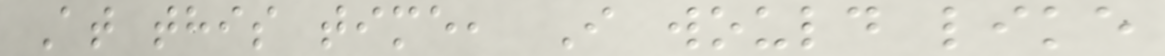At this time, I would like
